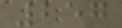257
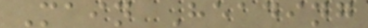Main Heading
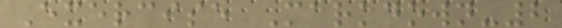Exercise Markdown-2
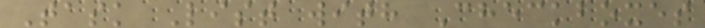Task List with Checkboxes
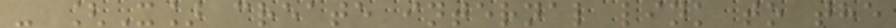- [X] create internal link to the
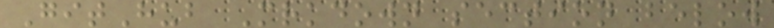GitHub Mrkdown section below
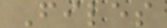Files
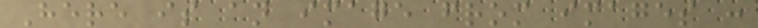Here is an image from images :
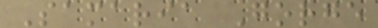Samaria Gorge
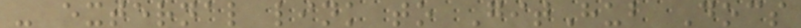- external link to GitHub Docs
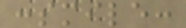:smile:
